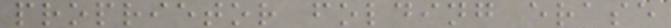proprietor folding erase
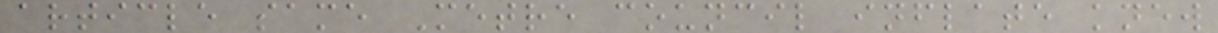article same Metre council inflate knew
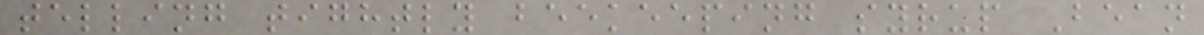telling tightly beekeeping syrup Bean
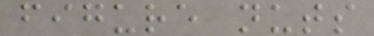figure nuts
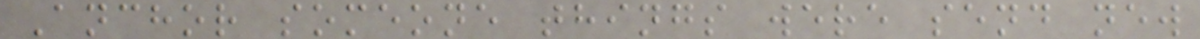Anchor someone things were send new
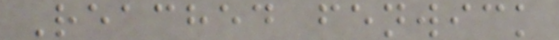Reached fenwick
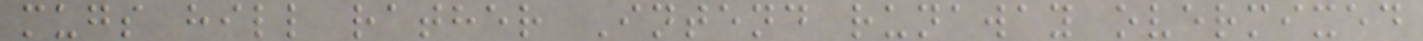mugs hill rather Intend runaway overmixed
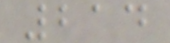214
